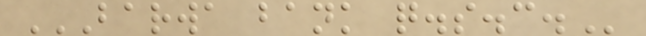BARWA BANK Q.S.C.
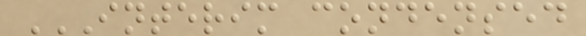INTERIM CONDENSED
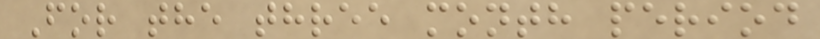For the three month period
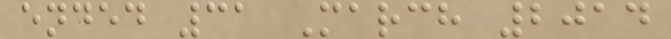ended 31 March 2014
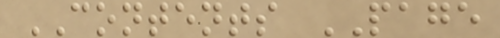CONTENTS PAGE
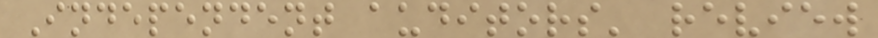Independent auditors' review
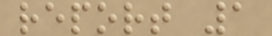report 1
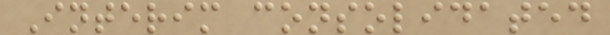Interim consolidated
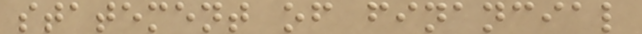statement of financial
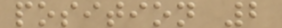position 2
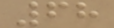68
